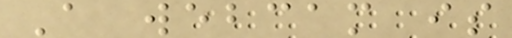A webcam is
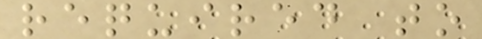required to
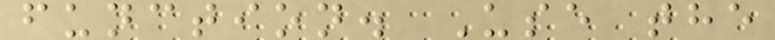function. Use the
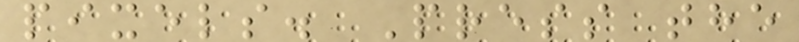pixels. Press the
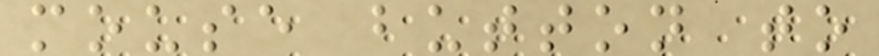mouse button to
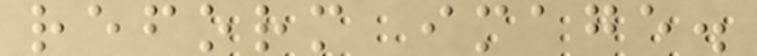reform image.
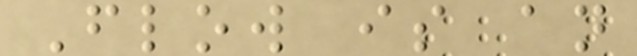Flow is an
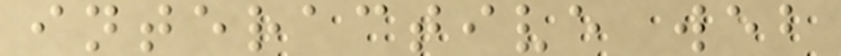interactive web
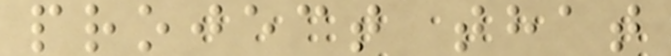project that
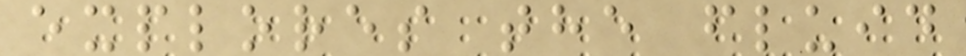explores the fluid
